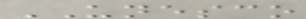UNESCO
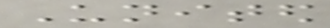United
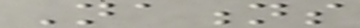Nations
